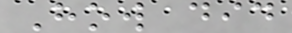How did
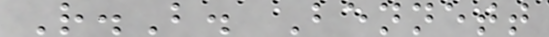R.B. Bennett
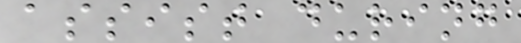assist during
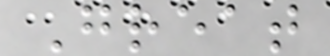Great
